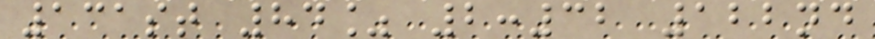131st 84% 2:32 122nd
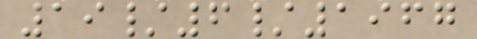19/6/1967
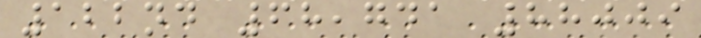122nd 68,741 88009
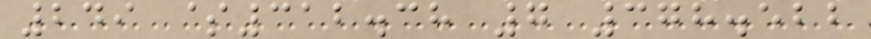249 $312.38 7 378.522
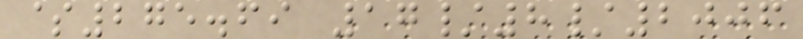$275.69 17/8/2006
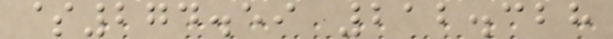$274.59 212.328
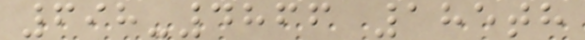698-4866 185th
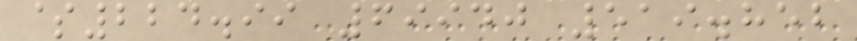$224.99 69940 519.852
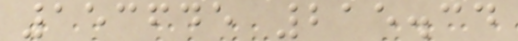153645 215.34
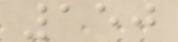150
